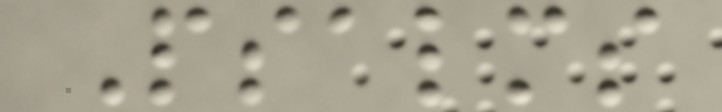Psalms
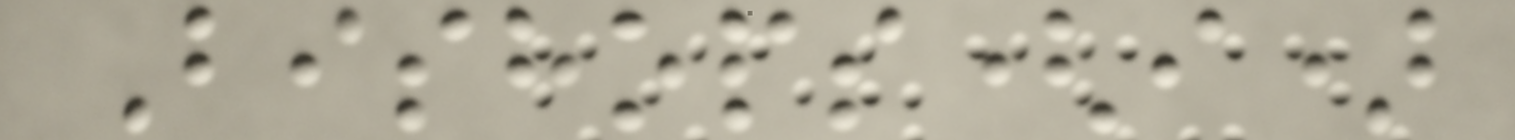Bishops(i)
